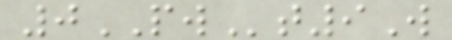0PWt9W
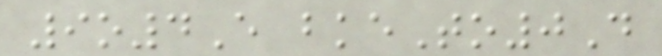9o4E bkeTo0D
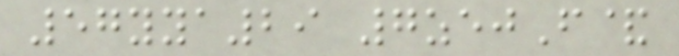57yya29 7zejF&
